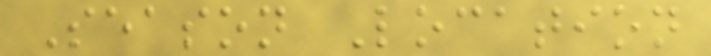Season Location
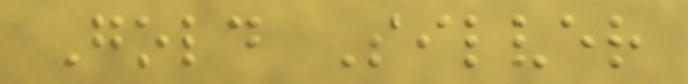Gold Silver
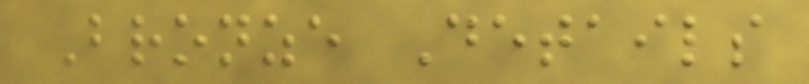Bronze Details
